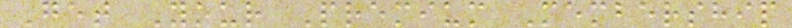Get Your Premium Membership
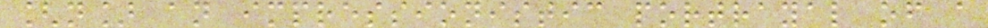[n] an impressionistic portrayal of a
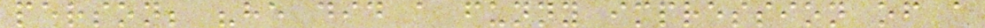person; "he did a funny impression of a
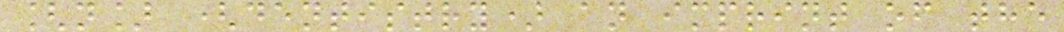[n] (dentistry) an imprint of the
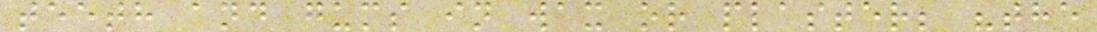teeth and gums in wax or plaster; "the
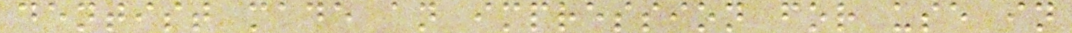dentist made an impression for use in
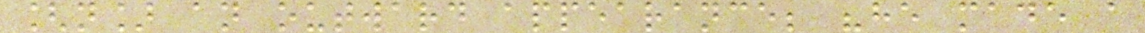[n] an outward appearance; "he made a
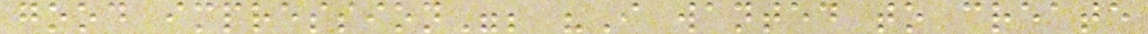good impression"; "I wanted to create
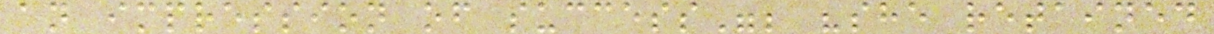an impression of success"; "she retained
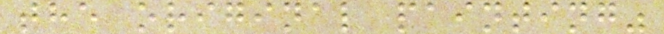the original painting"
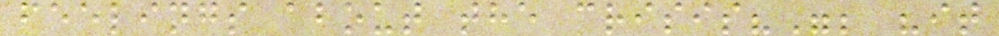feelings about the crisis?"; "it
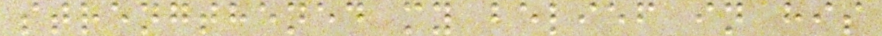strengthened my belief in his
